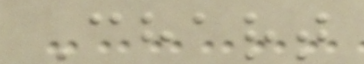Chart
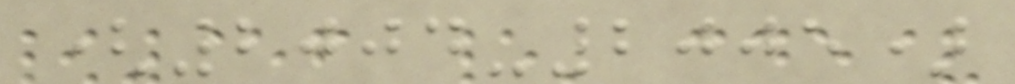(2004-2005)
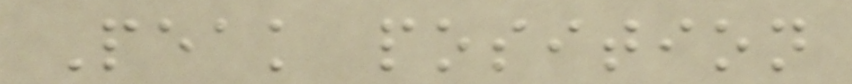Peak position
